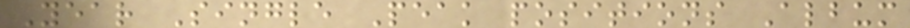Year Single Peak positions Album
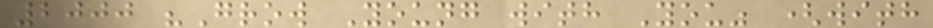2000 "Grow Young with You" (with
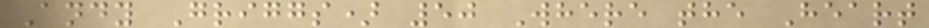Andy Griggs) 50 Where the Heart
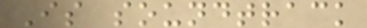Is soundtrack
